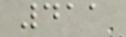411
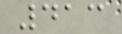413
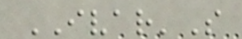IVAR'S
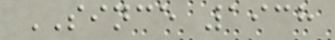SINCE 1938
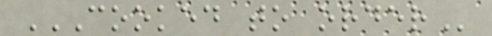COOKED TO ORDER
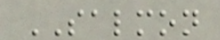SALMON
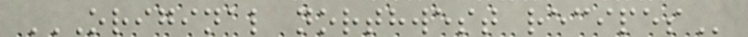ORIGINAL NORTHWEST RECIPES
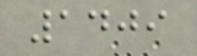1409
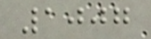1007
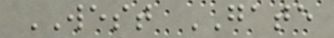WEST GATE
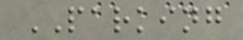PARKING
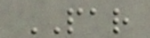PAR
